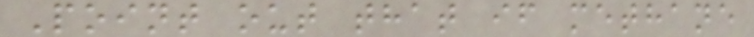Point out that if methane
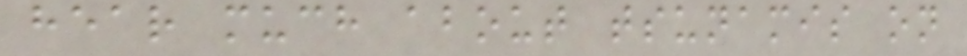hear much about tsunamis on
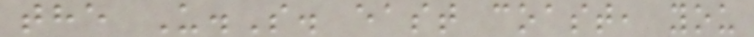the U.S. east coast, you
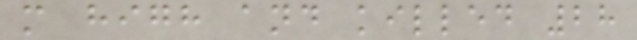m high and killed 28
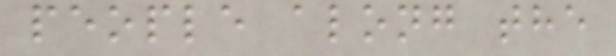people along the
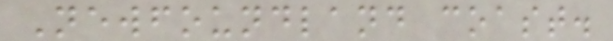Newfoundland coast.
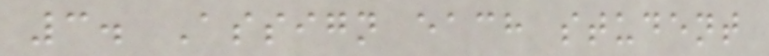3. Assign each student
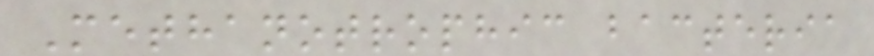Methanotrophic bacteria
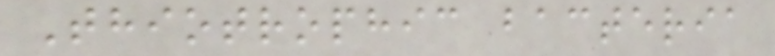Thiotrophic bacteria
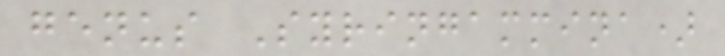genus Syringammina)
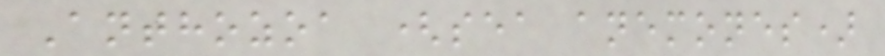Anthozoa (sea anemones)
